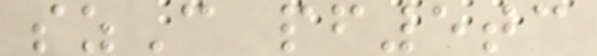szC pf5tc
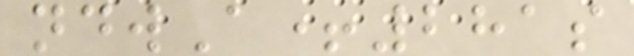ndwA+281s
